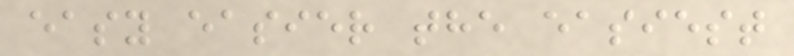easy easier the easiest
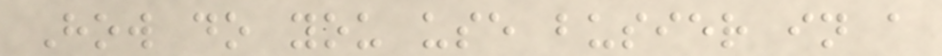How do you use busier in a
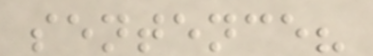sentence?
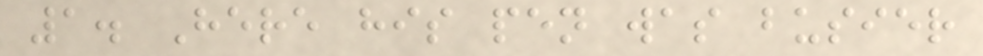1. Here his pen was busier
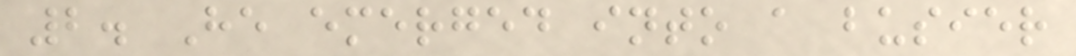2. He emerged into a busier
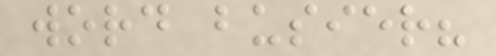word busier?
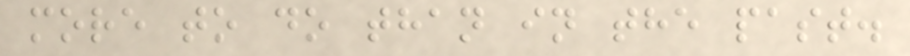more to do than in the past.
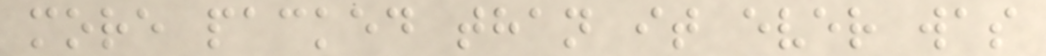more packed than it ever was
